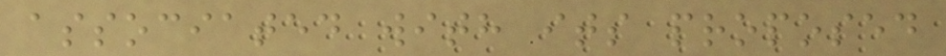associated with its proposed
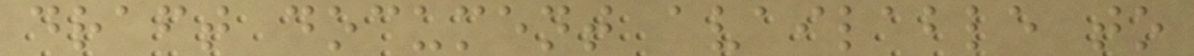draft document available to
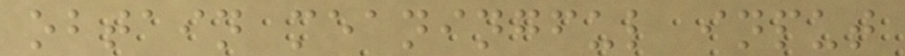obtain meaningful input
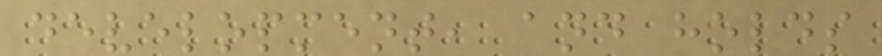development, and holds
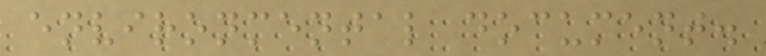environmental document.
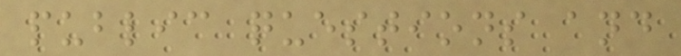public questions and
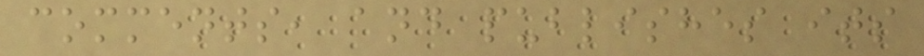comments, and publishes its
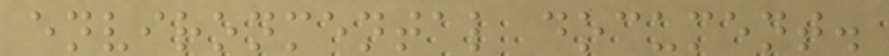environmental document.
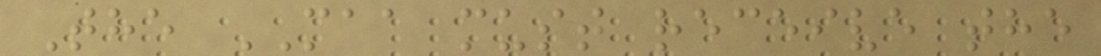The MAA must receive the
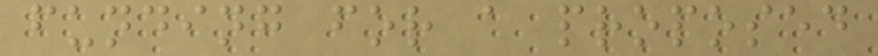funding for a proposed
